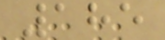185
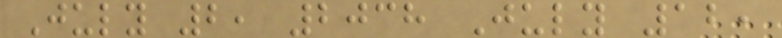July 2, 2038 July 12,
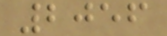2056
